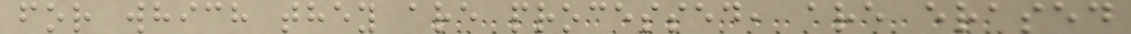for which they are processed, are erased
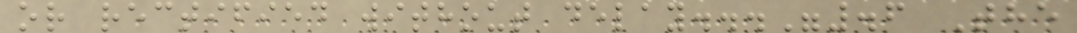or rectified without delay...".6 The
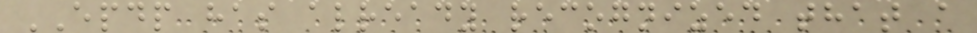EPDP has already recognized that a
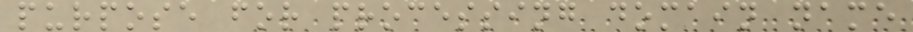purpose for processing domain name
